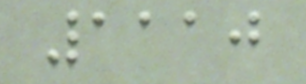1110
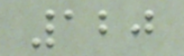120
